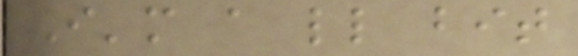I'm a little bit
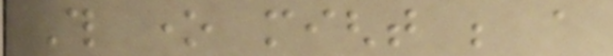This one might be a
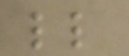little
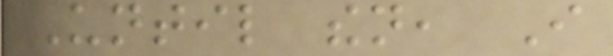Until then, I
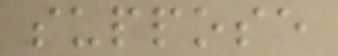suppose
